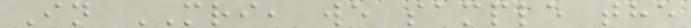In MRI, we sample the
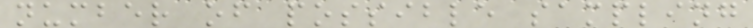number of possible sampling
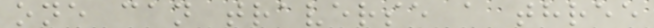one can traverse a three
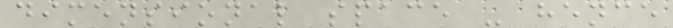dimensional space - hence
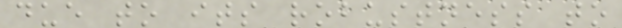due to its robustness to
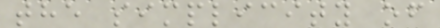the simplicity of
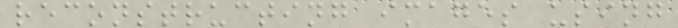reconstructing images using
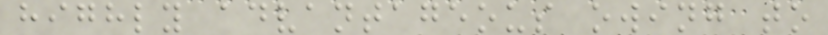highly advantageous owing to
